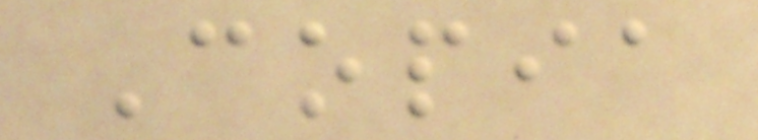Copia
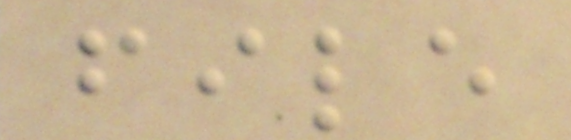file
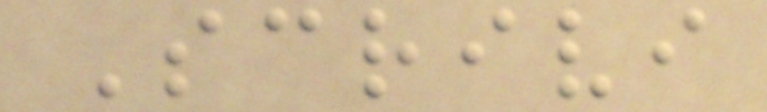Scrivi
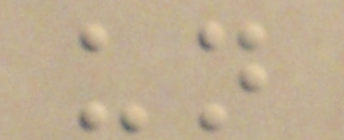un
